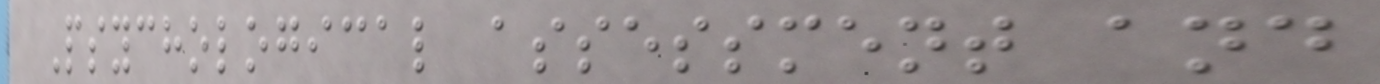Psychological assessment and
